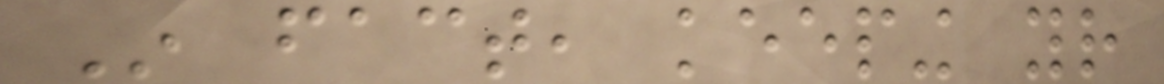In fact, keeping your
